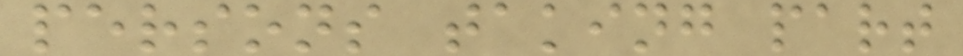persons taking part
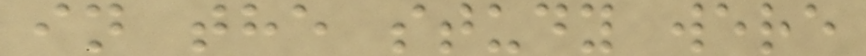in the study were
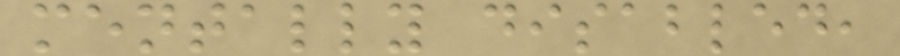mentally disabled,
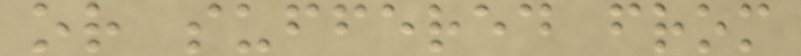or suffered from
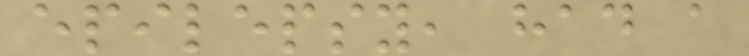epilepsy, had a
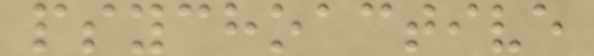psychoactive
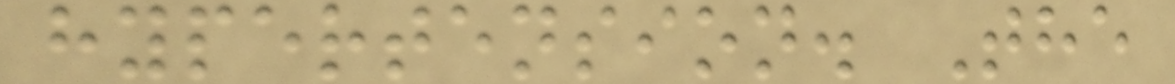hypertension. The
